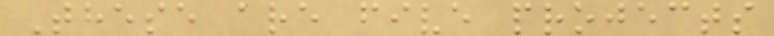These are five projects
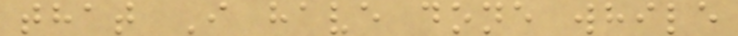that I have done while
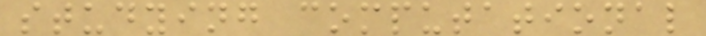studying computational
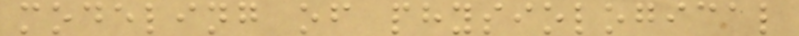modeling of physiological
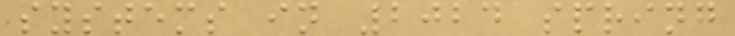systems in 2024 spring
